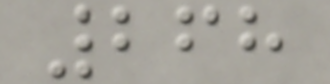268
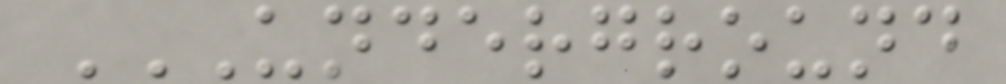UNDERGROUND
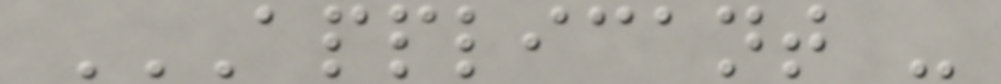APPLICANT -
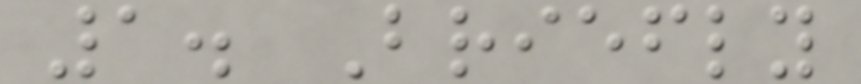1. Briefly
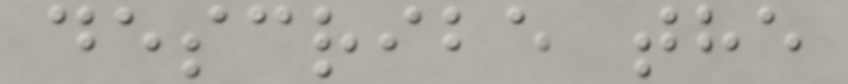describe the
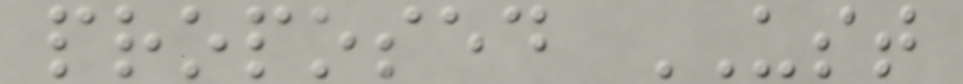proposed UST
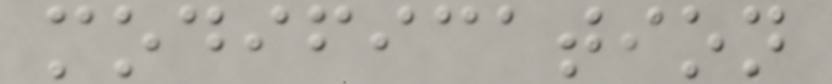modification
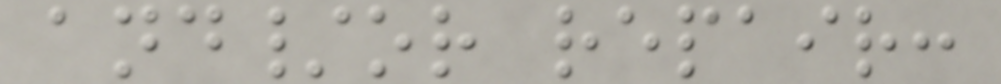and/or repair:
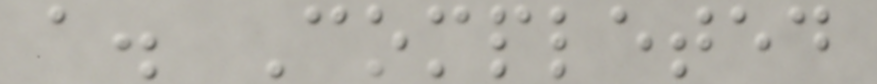a. Completed
